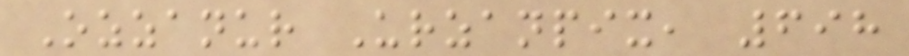Ozzanur Urzanpix, 698
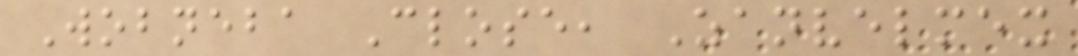Wobneba Close, Zanvelmex
